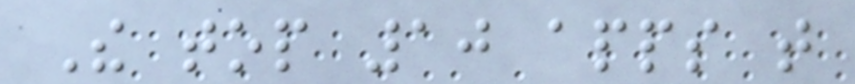The top 10 apps that
